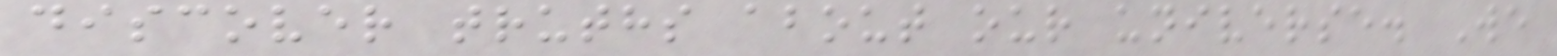discover truths about our universe. We
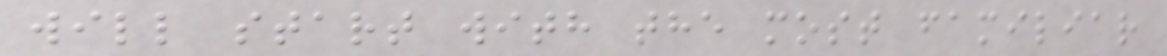will start with the most familiar
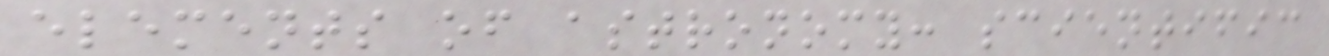elements of astronomy: scientific
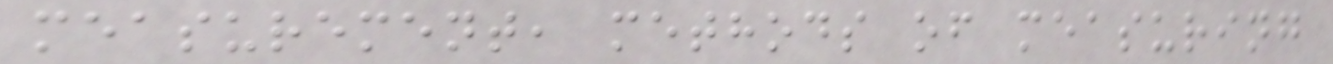measurement, methods of measuring
